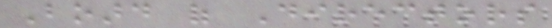Board of Directors
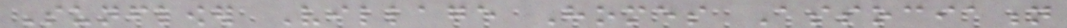Sunflower Village Homes Association
